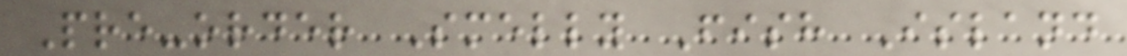Pre-order Smelly Fish Island
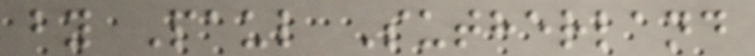by Paul Sutherland
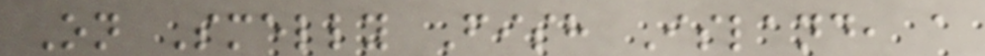On Smelly Fish Island, a
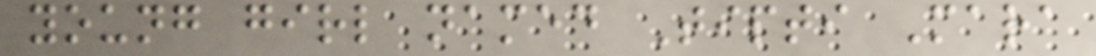young girl named Tipti Mara
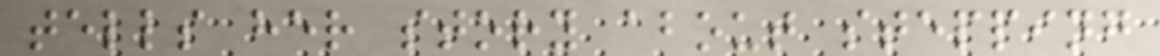tells her story about stepping
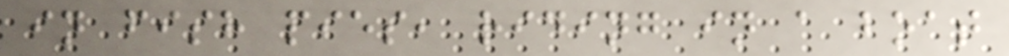in fish pies, riding in a boat
